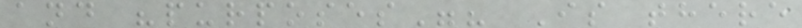and "purposes"? Is there
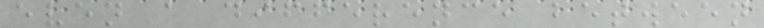even a difference between
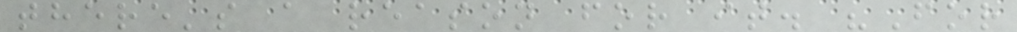there's a reason for it. "For
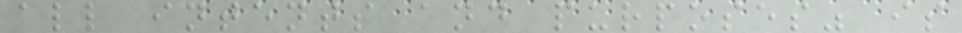all intents and purposes" is
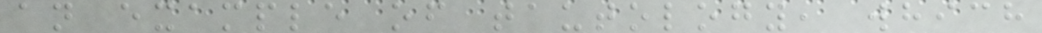an example of tautology, which
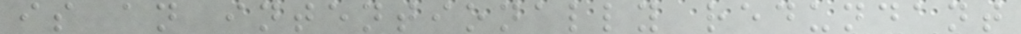is an intentionally redundant
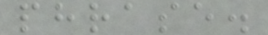phrase.
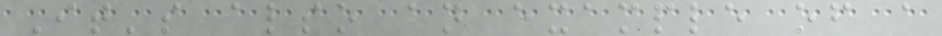It's also an example of a
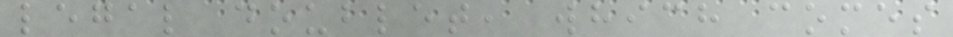legal doublet, which comes
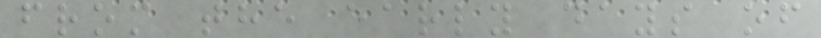from the early days of
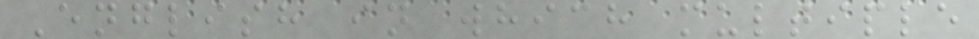English in which multiple
